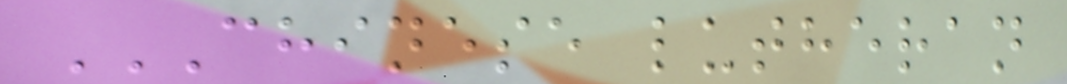CHINESE LUTHERAN
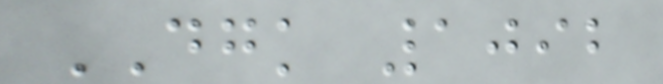DGK 1092
